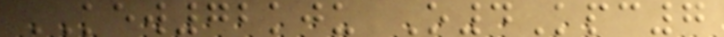KEW72kju O4Kpc7
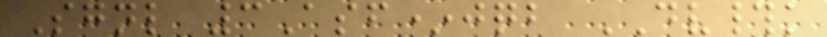Sgnl 3Asf*jqb DV#k
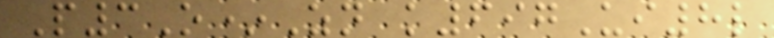P3O*Zn k697Ui8l
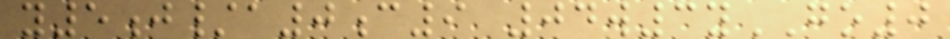y5j/a0c9 04w3yGO0
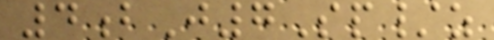4bJ7Sp/z
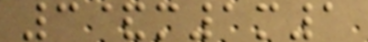3&m1m1
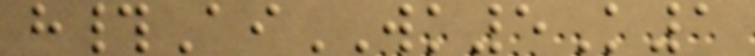h#AiWK5K1
